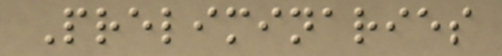Preliminaries
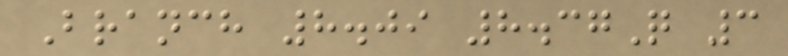Branch 8.09 8.37Q 3
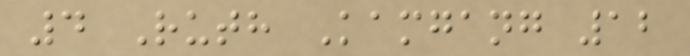4 Ruth Kamgang 12
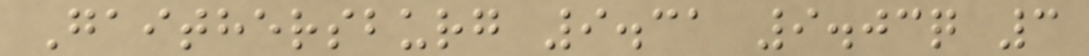Gaithersburg 9.31 9.03q 3
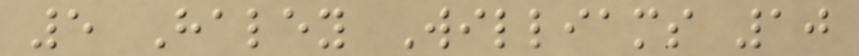5 Haley Williams 10
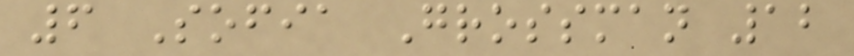6 Sofia Grossman 12
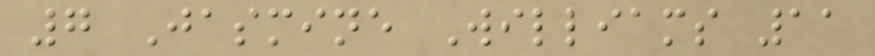7 Jasmine Williams 11
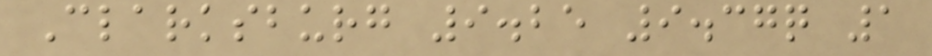Clarksburg 9.25 9.37q 1
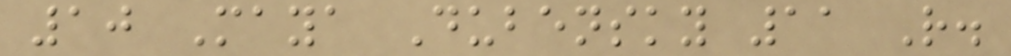10 Maya Dubensky 11 R.
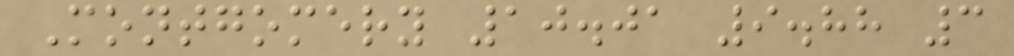Montgomery 10.01 9.88 3
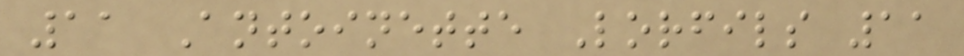11 Antoinette Lorfils 11
